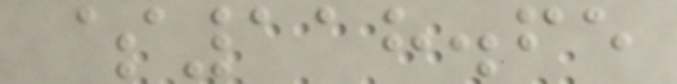$118.65
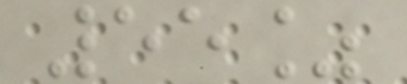55%
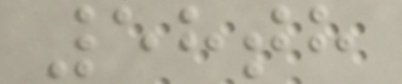58th
